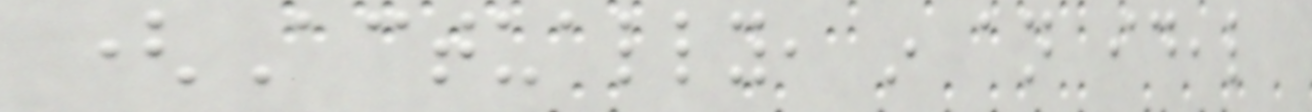(Actually, in an ideal
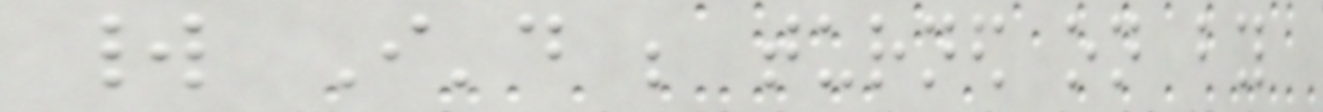world I'd be turned on by
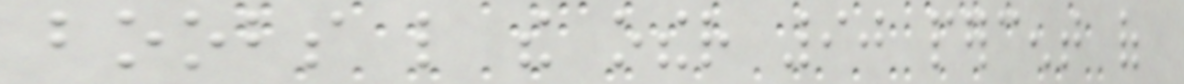boobs like the other 90 percent of
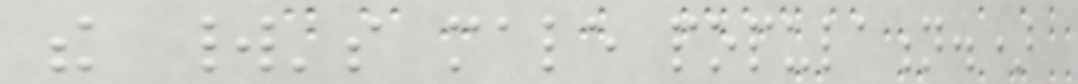the world's male population.)
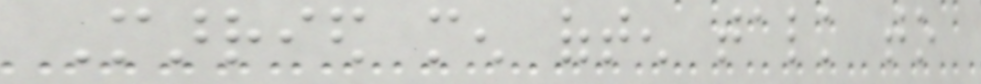Married men often talk to
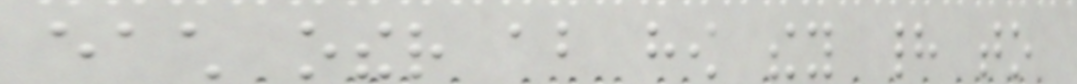each other about how they had to
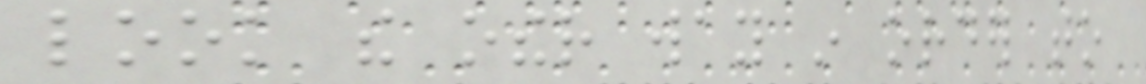look the other way in order to
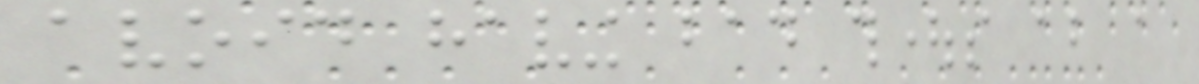avoid having bad thoughts about a
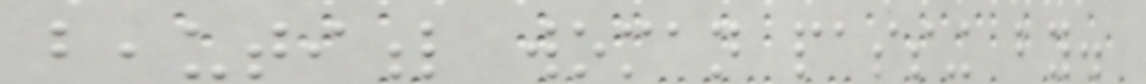beautiful woman passing by.
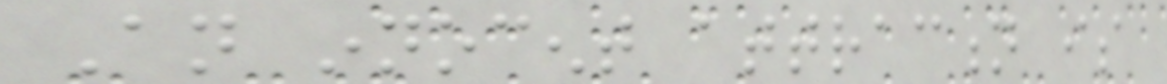An innocent attraction is
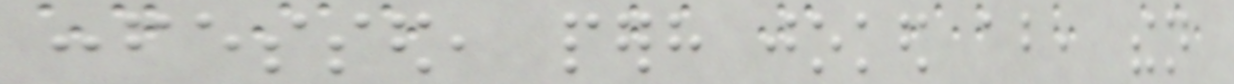confessed, perhaps joked about, then
